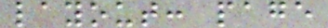layout: page
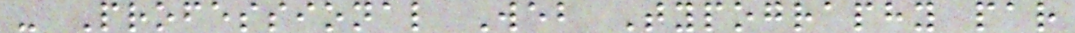- Professional Web Typography par
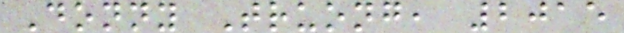Donny Truong, 2015
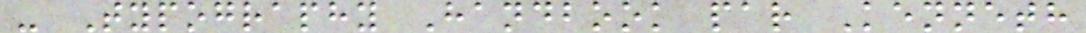- Typography Handbook par Kenneth
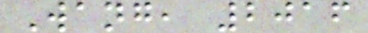Wang, 2016
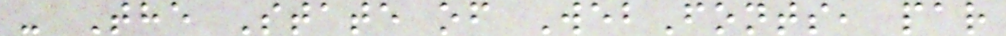- The State of WebFonts, par
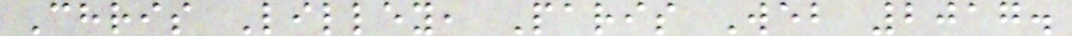Chris Lilley, Paris Web 2017.
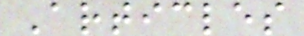Articles
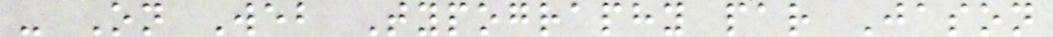- On Web Typography par Jason
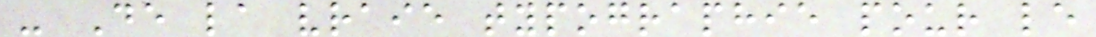- De la vraie typographie pour le
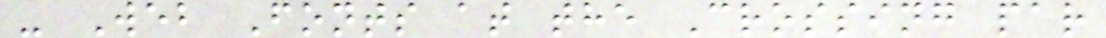- Web Fonts at the Crossing par
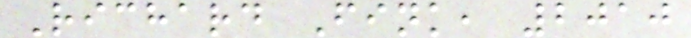Richard Fink, 2010
